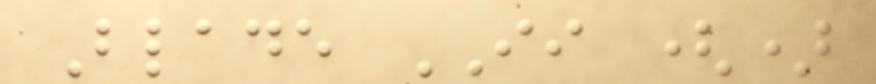Blade II ()
